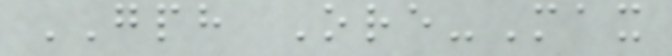GPH Ore-Max
